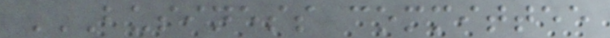BUSINESS COMMITTEE
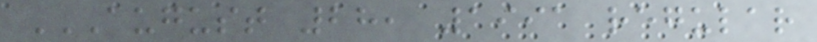AUGUST 28, 1991 REGULAR
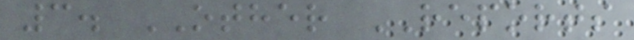3. OTHER REPORTS
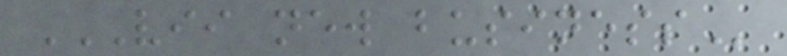VII NEW BUSINESS
